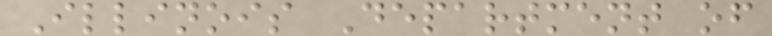Illinois Department of
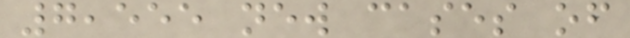7,555 new cases of
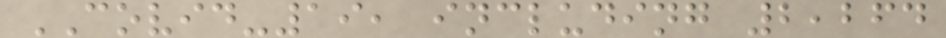COVID-19, including 2,264
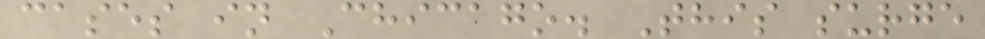cases in Chicago. This surge
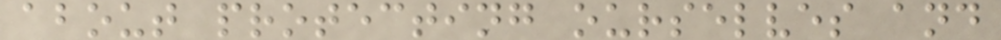about protecting ourselves and
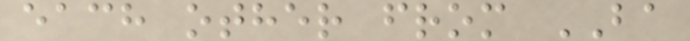each other from BA
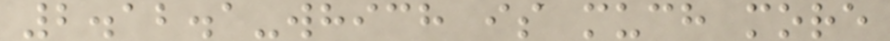2.12.1-which is much more
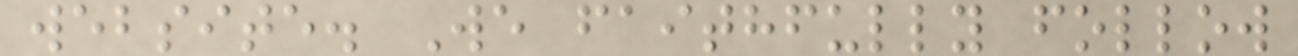website. We faithfully follow
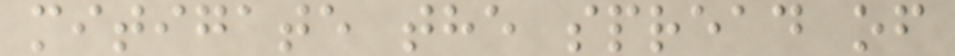mitigate the spread of
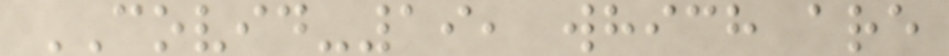COVID-19, which are
